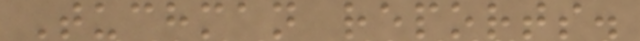Tuchman reports.
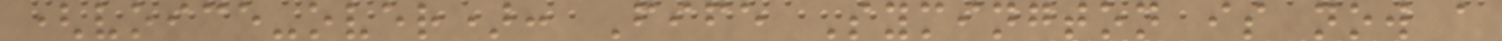(voice-over): Fife Symington is now a
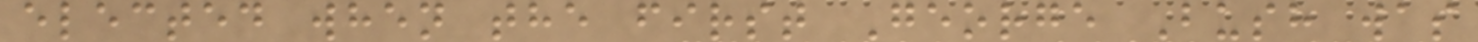elected when the first George Bush was
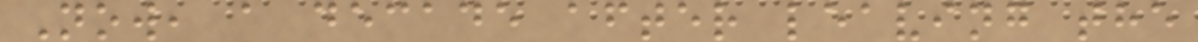Now, a decade after leaving the
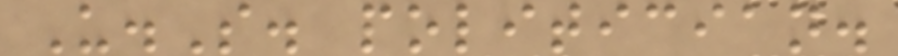U.S. politician.
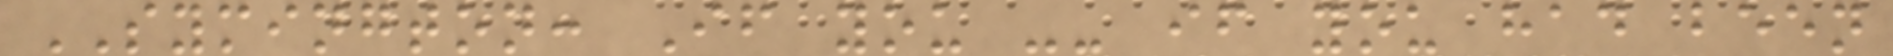SYMINGTON: If you -- if you had been
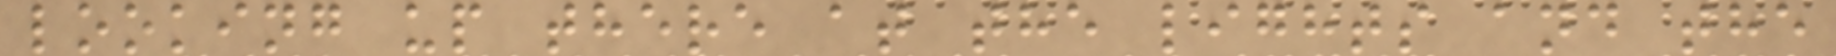looking up there at the lights and the
